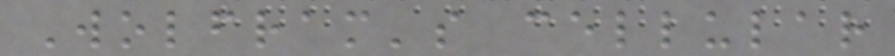Wolfram's cellular
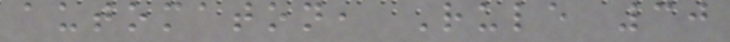automaton, Rule 30
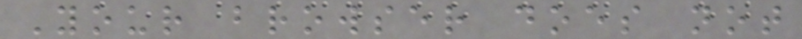Your browser does not
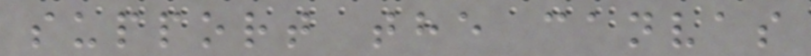support the canvas
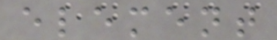element
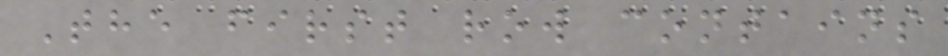The first row contains
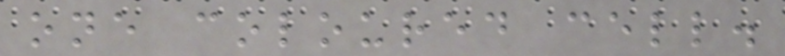one coloured cell.
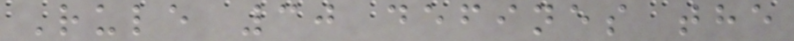Rule 30 defines the
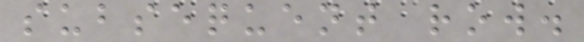subsequent row.
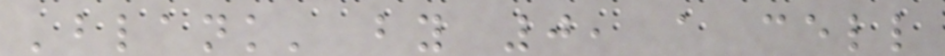'blank' by 0, a cell
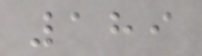189
